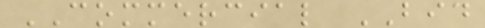COMMERCIAL BID
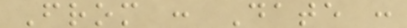From : Date :
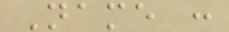Name :
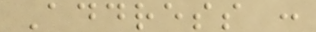Address :
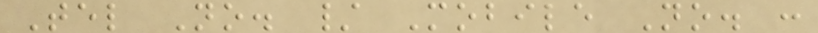Tel No. / Mobile No. :
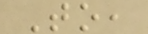To,
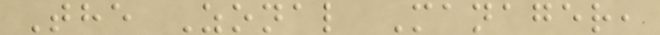The Zonal Manager,
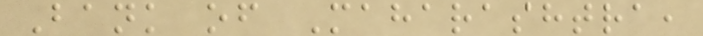Bank of Maharashtra,
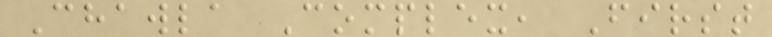Chawla Complex, First
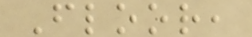Floor,
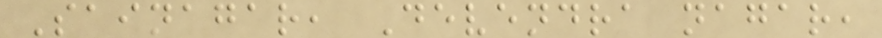Sainagar, Devendra nagar,
